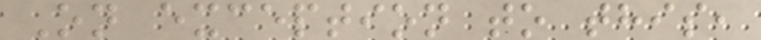On exception to this,
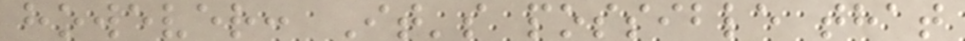however: It's possible that
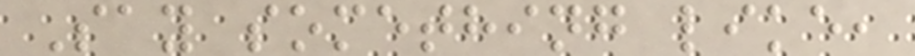Say something like,
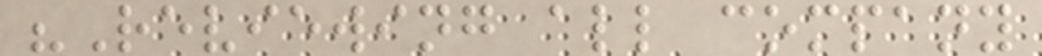"Reviewing all company
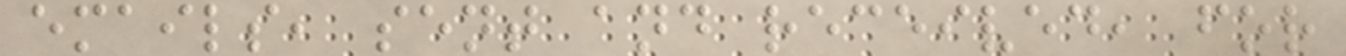emails, sent and received, for
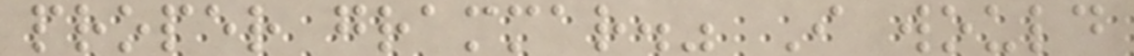proper grammar." I would
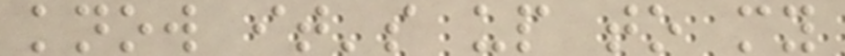know it's up to my
